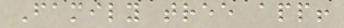Family tree app!
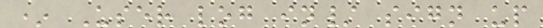* User log in/ sign up
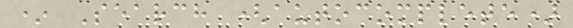* Search (autocomplete)
